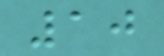10
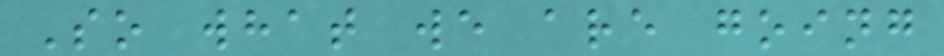So what we are going
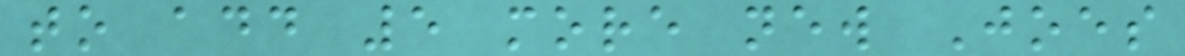to add 5 more new Joes
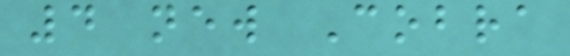4 new Cobra
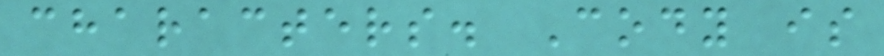characters. Cody is
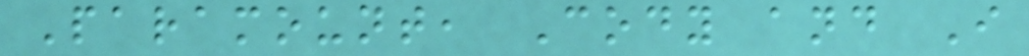Paramount, Cody and I
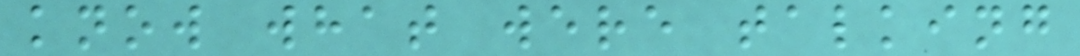know what were talking
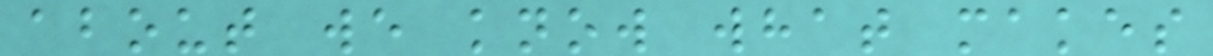about we know what makes
